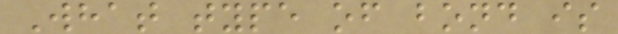What type of bond is
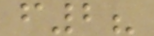f2?
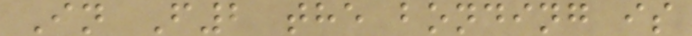In F2 the bonding is
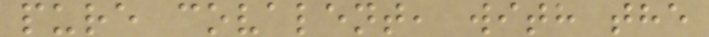pure covalent, with the
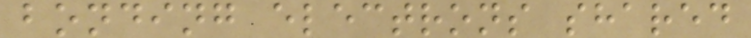bonding electrons shared
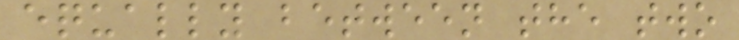equally between the two
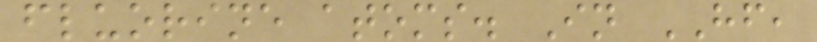fluorine atoms. In HF,
